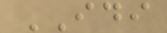IDI
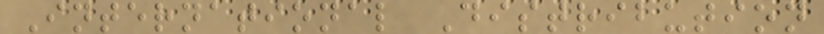International Distribution
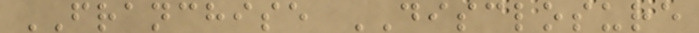FRANCHISE DISCLOSURE
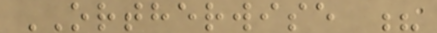ORTHERWISE ?
